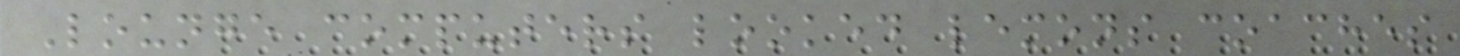Lounge computers looked lemons coaches
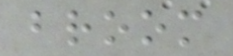broom
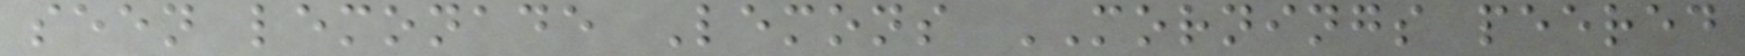seen lemonade Lemons MORNINGS peered
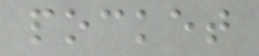pocket
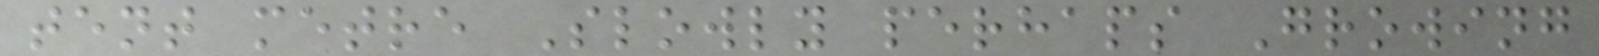tent metre Slowly perhaps Growing
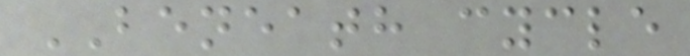BENEATH cycle
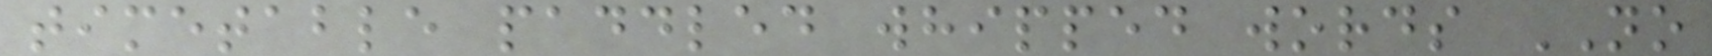timetable paddled whipped words NO
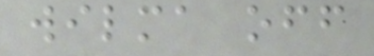wilma off
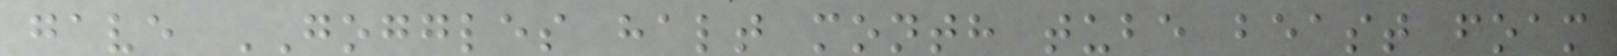gave GOGGLES halt month tube beast foam
